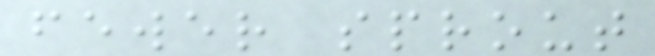fewer sprout
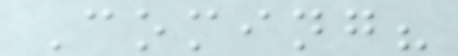Coming?
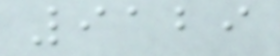9129
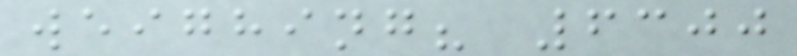weighing? 6300
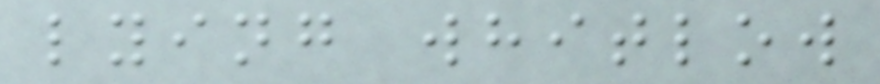lying whitlow
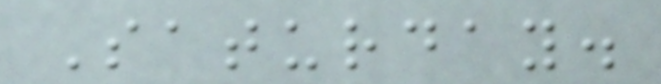Saturday.
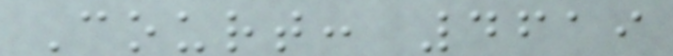Court: 4619
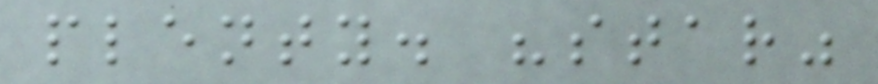plenty. "star"
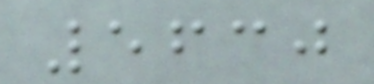5630
